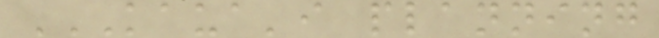KAUA'I PLANNING
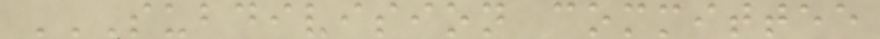SUBDIVISION COMMITTEE
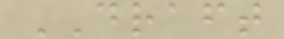DRAFT
